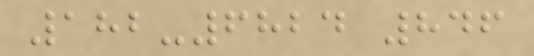182-6824 846
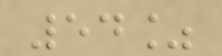54%
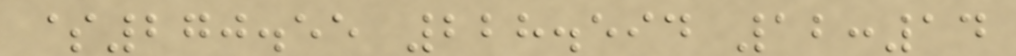$270.55 228.594 12:14
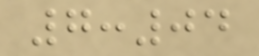7:04
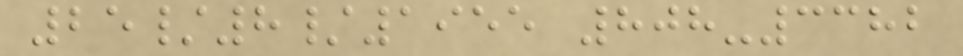25/8/1955 808-3382
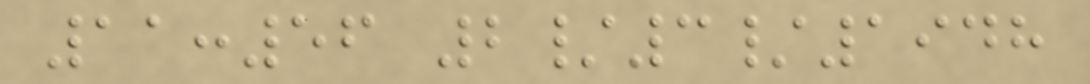11:56 2/3/1948
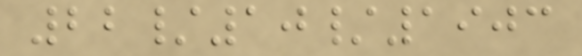22/10/1903
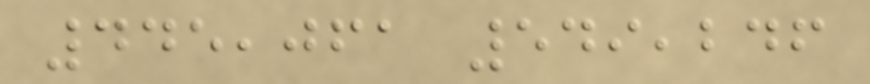445,061 549,246
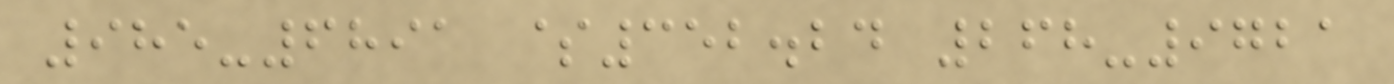985-6891 $352.24 268-9721
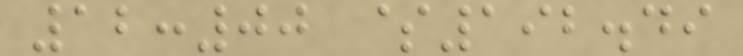12:00 $192.49
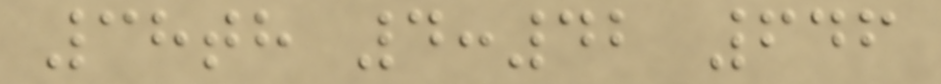38th 4:42 646
